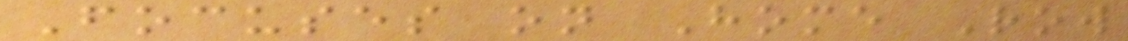Focuses on Home Row
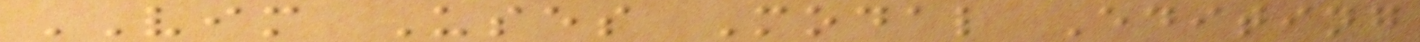VIM Uses Modal Editing
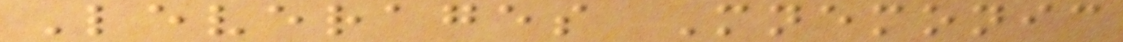Leverages Mnemonic
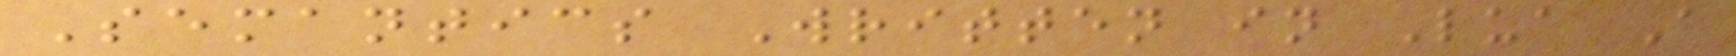Semantics Written in Lua A
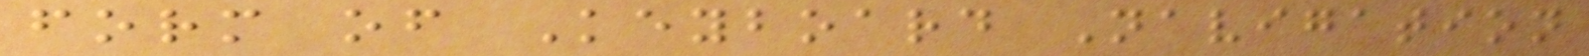form of Keyboard Navigation
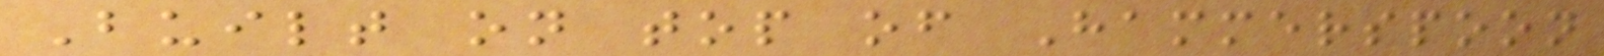Built on top of Hammerspoon
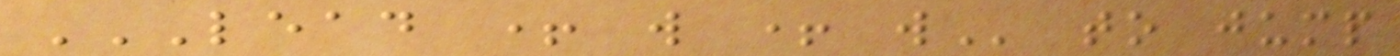LEAD + W + W to jump
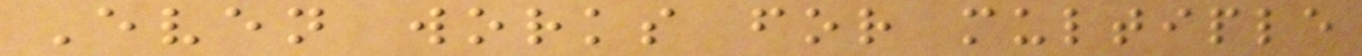Even works for multiple
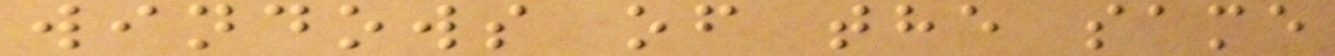windows of the same
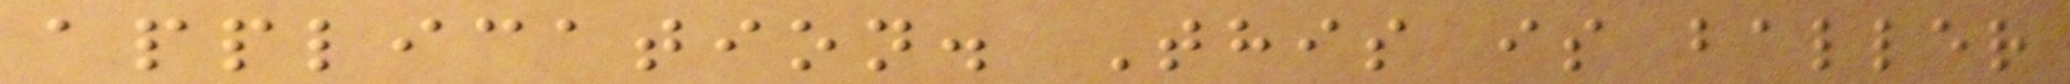application. This is baller
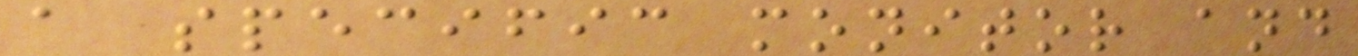a specific monitor and
